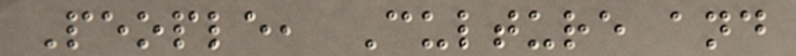People, Culture and
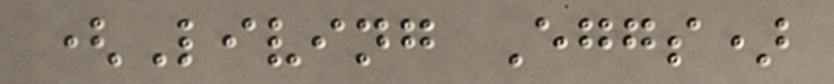(Living Eggs)
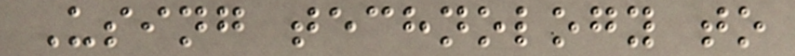Using technology to
